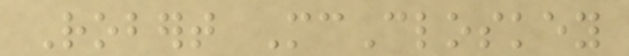Robert McCloskey
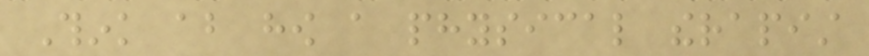Think about how a physical therapist
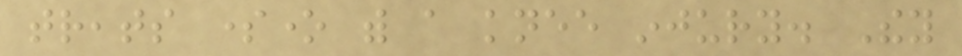treats someone with a knee injury. They
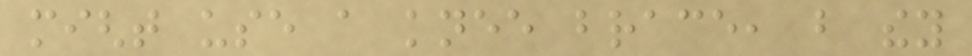might use a knee brace, but they
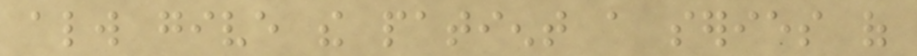always give the patient a series of
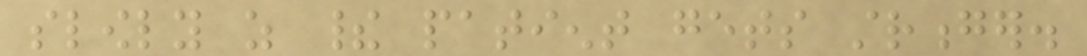slowly as their patient gets stronger.
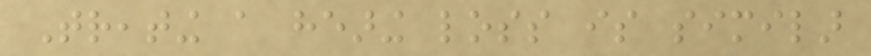Treating a hearing loss is similar
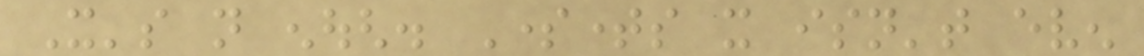It's not enough. Sometimes it isn't even
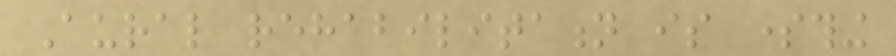Aural rehabilitation is something
